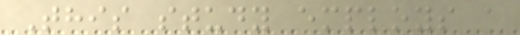This study employs a
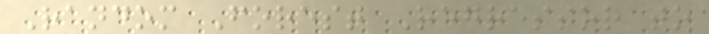Random Forest Regressor to
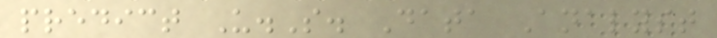predict U.S. Data Analyst
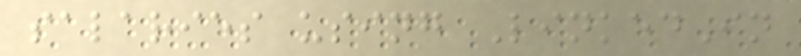salaries using LinkedIn
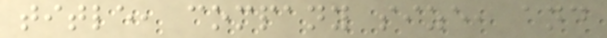title, company size, and
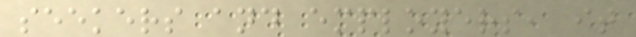seekers and employers, it
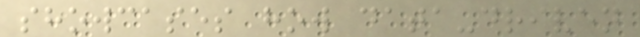showcases how data-driven
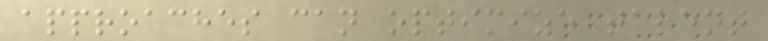approaches can optimize talent
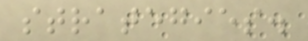strategies.
